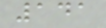141
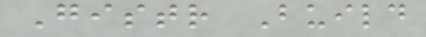Gistr Build
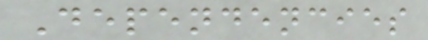Dependencies
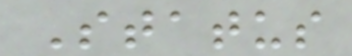Status
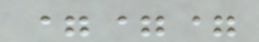===
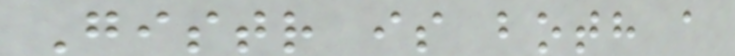Gistr is both a
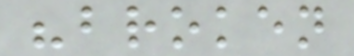"broken
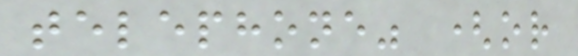telephone" (or
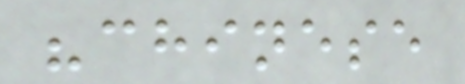"chinese
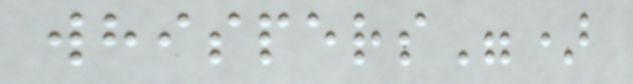whispers")
